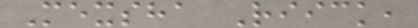Mexsha Riick,
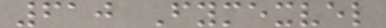610 Fymexvel
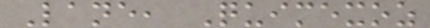Lane, Quimexoz
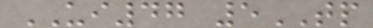UI47 5TP
